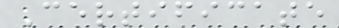Certificate
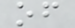of
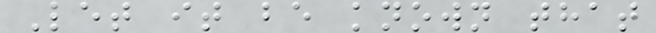Let it be known that
